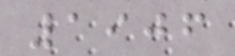1906
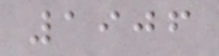1906
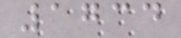1734
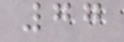77
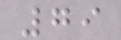79
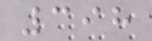398
